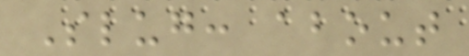Slug: about
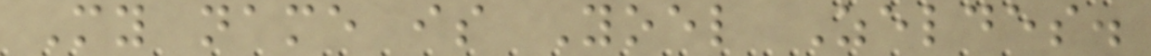My name is Yoel Zeldes.
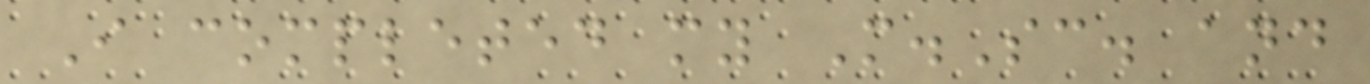I completed my M.Sc. and
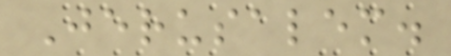Jerusalem.
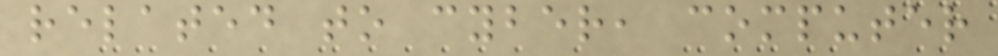related to cyber, computer
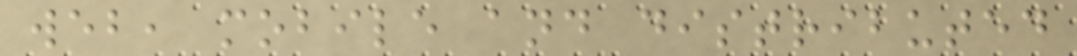web, mobile and distributed
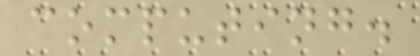computing.
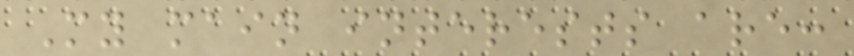My main interests are:
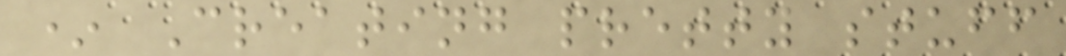* Creating pretty stuff
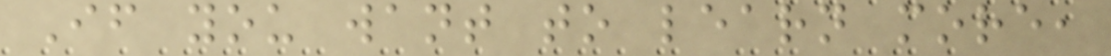If you want to learn more,
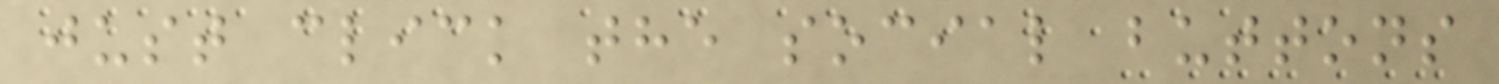just click the social buttons
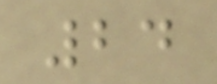24
